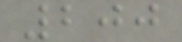200
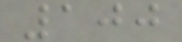100
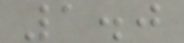1.0
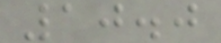10.0
